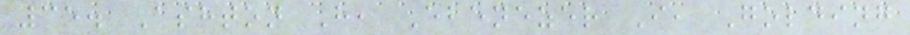35. Ashton H, Ebenezer I, Golding
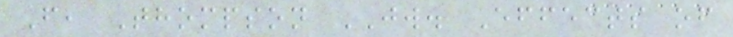F, Thompson JW. Effects of
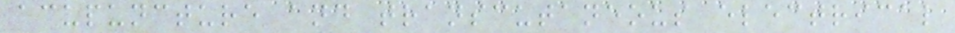acupuncture and transcutaneous electrical
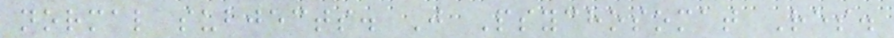normal subjects. J Psychosomat Res.
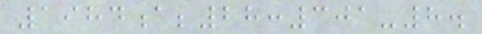1984a;28:301-8.
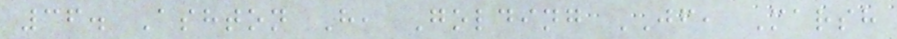36. Ashton H, Golding JF, Marsh
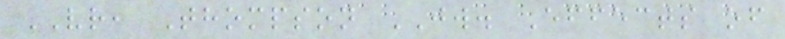VR, Thompson JW. Effects of
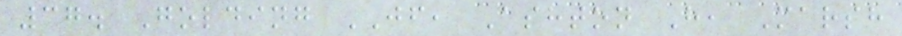37. Golding JF, Ashton H, Marsh
